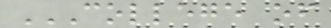COLLEGE OF
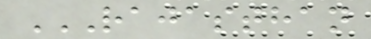RAJASTHAN
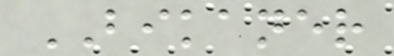BIKANER
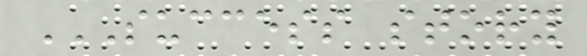SUCCESS STORY
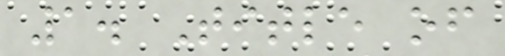1. Title of
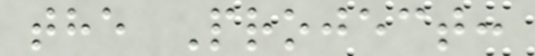the Project:
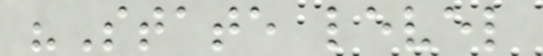"State level
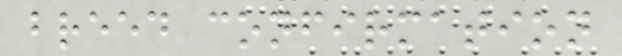breed confirmation
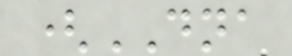(DNA
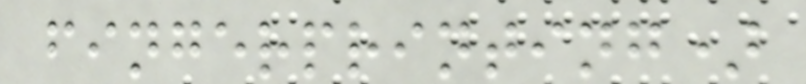fingerprinting)
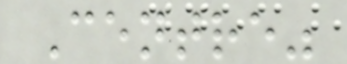Centre"
